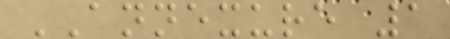ANNEXURE 1
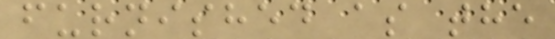furnished as the
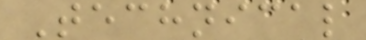Technical
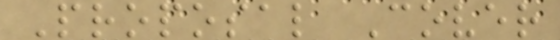Proposal Cover
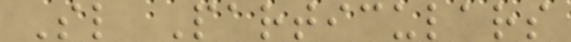Sl Particulars
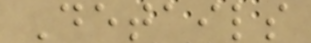Details
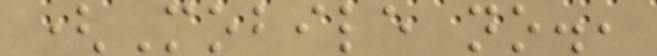(Mobile no.,
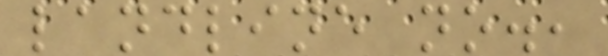landline no.,
